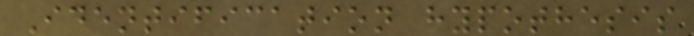Identification hypothesis
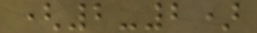(2-2)
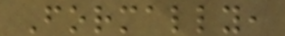Formally,
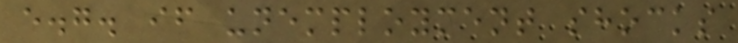e.g. if unemployment shocks
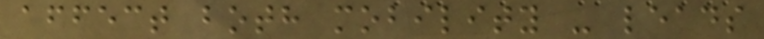affect both mobility - leads
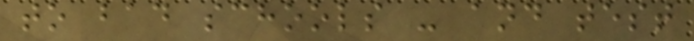to bad schools - and test
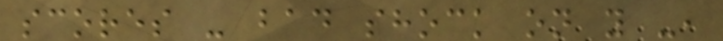scores - bad shock on y -,
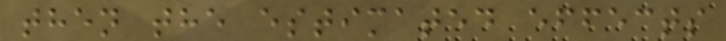then the estimated effects
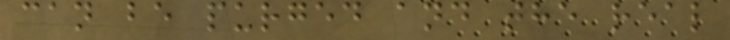can be purged and the real
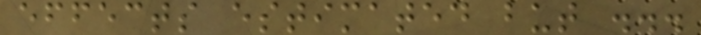effects estimated but ...
